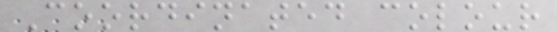Coordinated colour
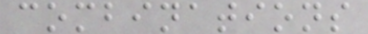combinations
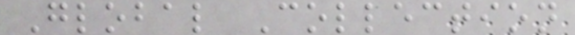Global Collection
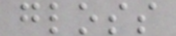gloss
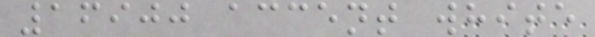16900 accent white
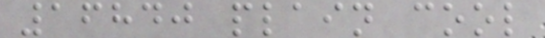16840 plain cool
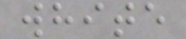white
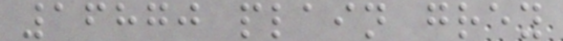16870 plain grey
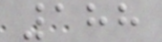188
